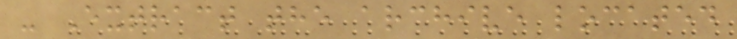- Extract the archive located
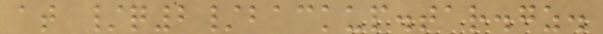at /q2/backup.tar.gz.
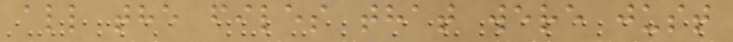all the files that were just
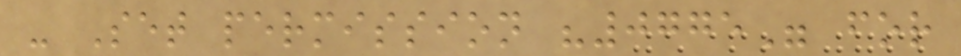- Set permission "0775" for
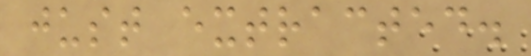just extracted.
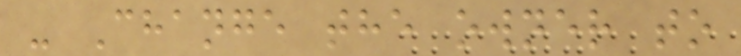- Change the owner to
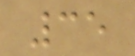35
